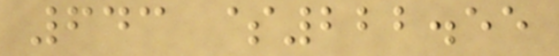643 $222.55
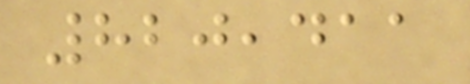820,411
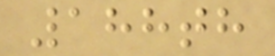188th
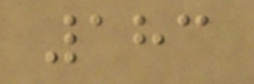183
